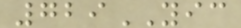729YIC
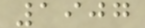1907
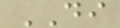DI
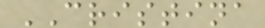CRISTINA
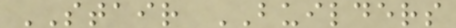STAIR BUILDERS
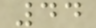44
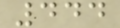444
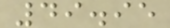49.95
